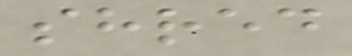shred
